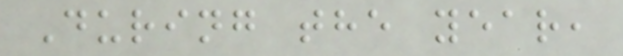During the year,
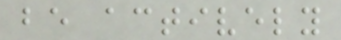be actively
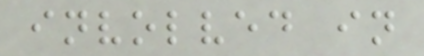involved in
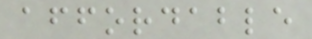affordable
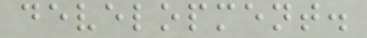development.
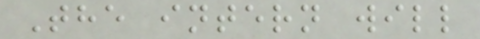The intern will
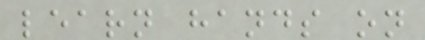learn hands on
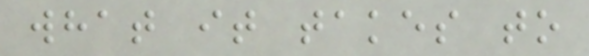what it takes to
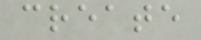create
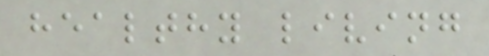healthy living
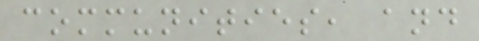communities, and
